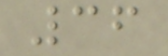36
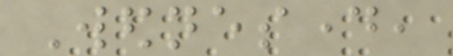Wednesday,
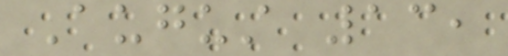August 13,
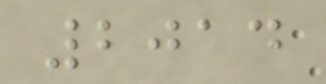2014
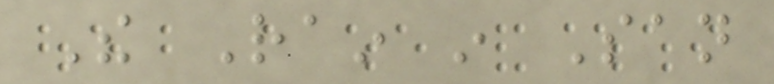The Rain in San
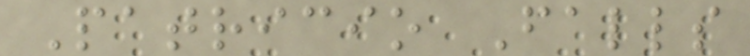Patricio Falls
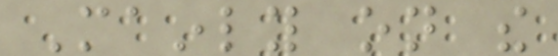Mainly on the
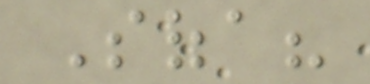Sofa?
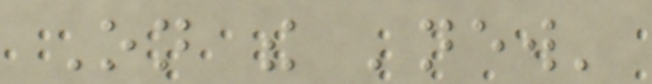On the 'new'
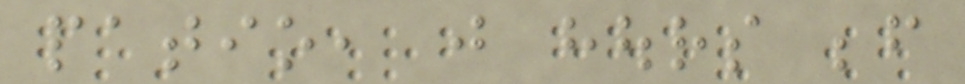patio, just hours before
